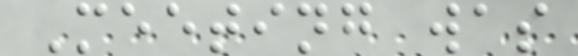Meeting was
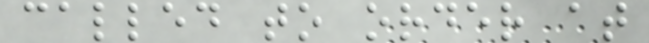called to order at
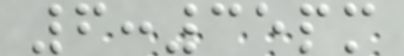6:35pm
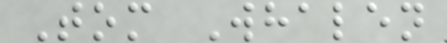Tom Whalen
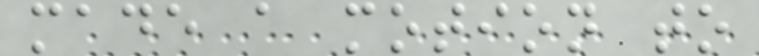made a motion to
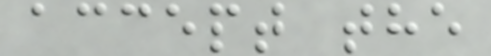accept the
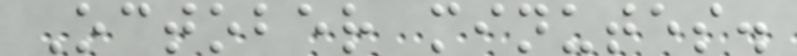October minutes.
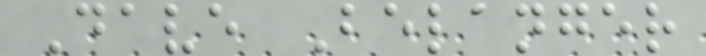Dave Belanger
